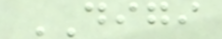DIGI
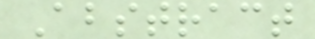Abstract
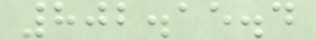802.15.4
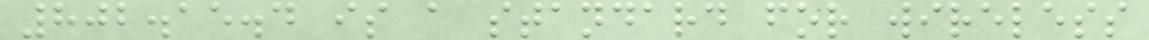802.15.4 is a standard for wireless
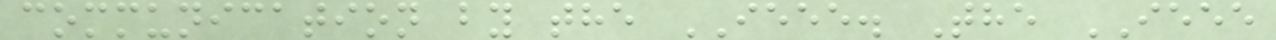communication by the IEEE. The IEEE
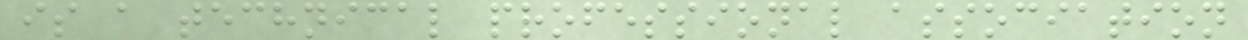is a technical professional association
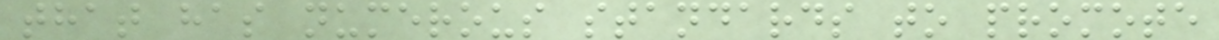that has numerous standards to promote
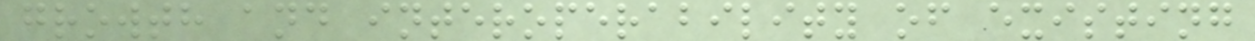growth and interoperability of existing
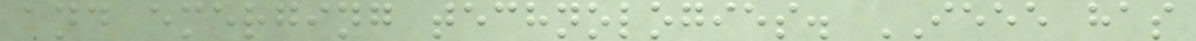and emerging technologies. IEEE has
